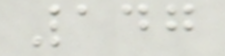147
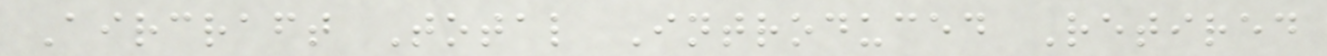Aircraft Total Introduced Retired
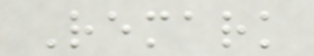Remark
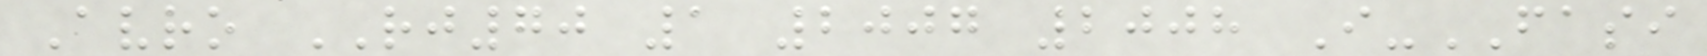Avro RJ70 1 2007 2008 I-FASI
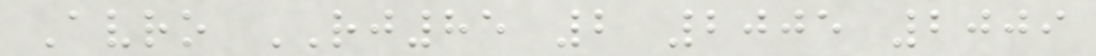Avro RJ85 2 2005 2009
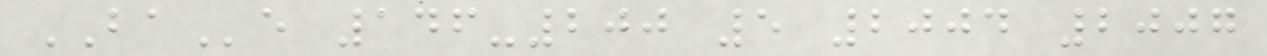BAe 146-200 5 2004 2007
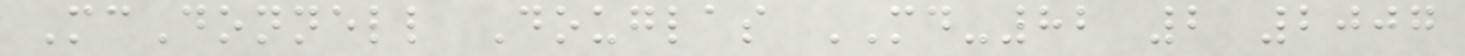McDonnell Douglas MD-82 2 2007
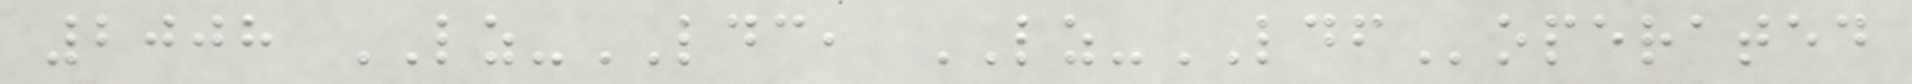2008 LZ-LDC, LZ-LDFoperated
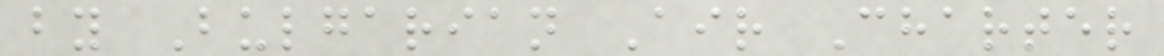by Bulgarian Air Charter
